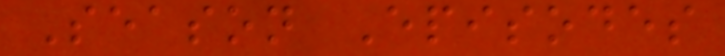Season Episodes
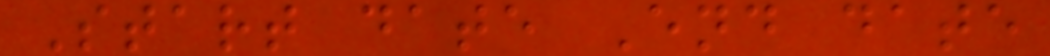Start date End date
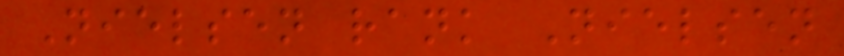Nielsen rank Nielsen
